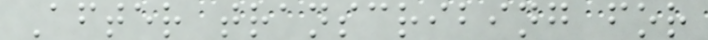After transcribing for
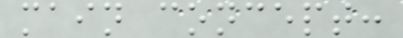main concept:
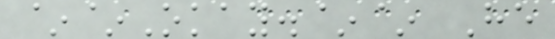~~Okay.~~ He
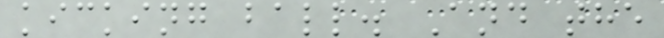kicking ball. And the
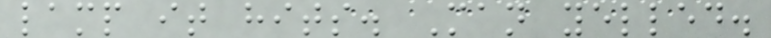lamp it hits. Man yelled.
